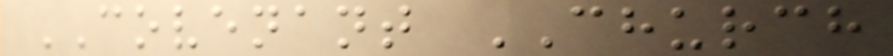COVENANT CHURCH
